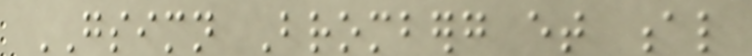GSIMN Bromberg et al
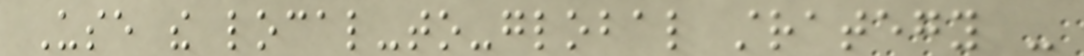Use the local-to-global strategy -
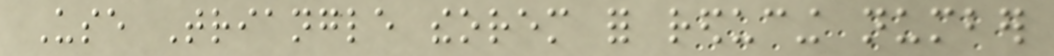Use Triangle theorem for reducing number
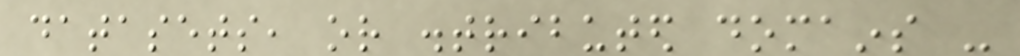datasets, or distributed domains -
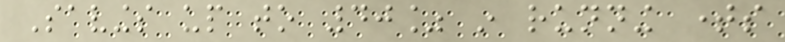Savings up to 40% in running times
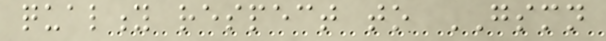quality respect to GSMN
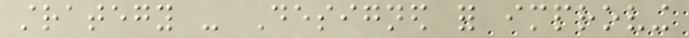strategy - Designed for improving
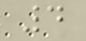4
